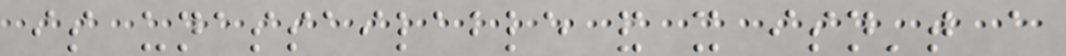is unassailable and it isn't a
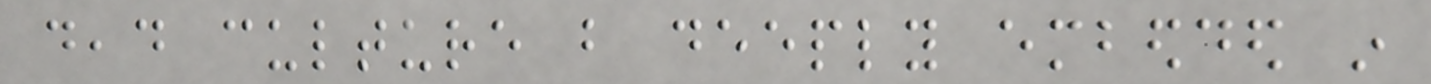dead culture but deeply embedded in
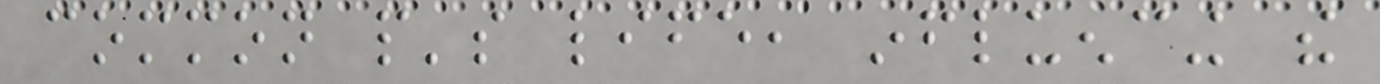common people's life, influencing the
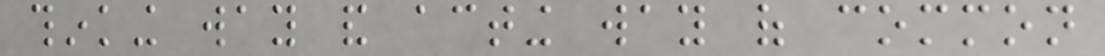thinking way and acting way of common
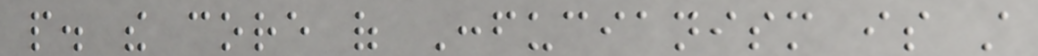people. the core of Confucianism is still
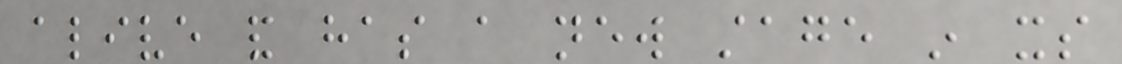alive and has a new stage in its
